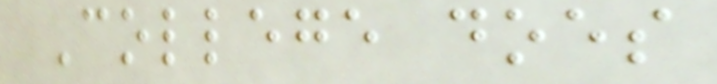College does
